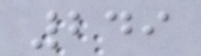249
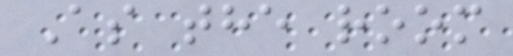As the room
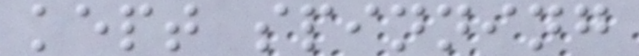kept spinning
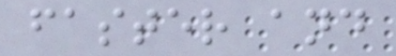faster and
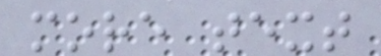more text
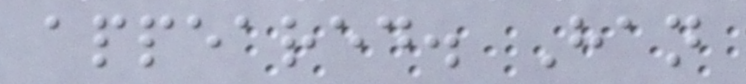appeared. Han
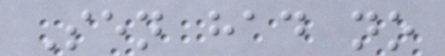Sen had no
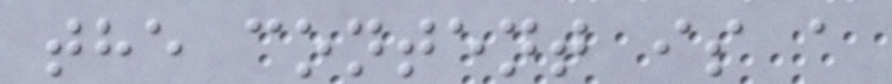the content is a
